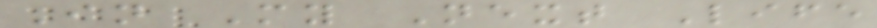In My Next Life
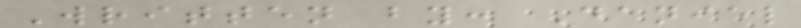Written by: Daniel
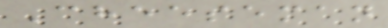Cheeseman
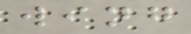wing
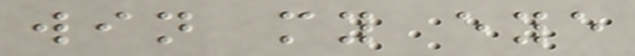win my eye
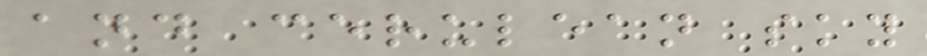and cerulean sky
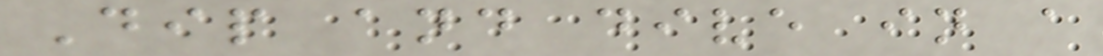Dip and dive in a
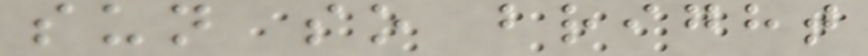sun so bright
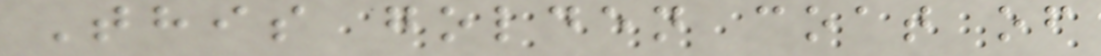This golden coat of
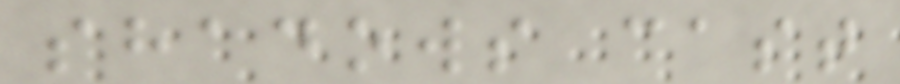shadows cast
